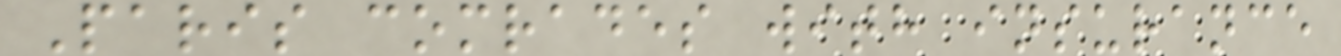Paris comrades with insurance
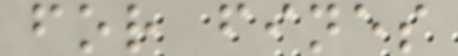for fines
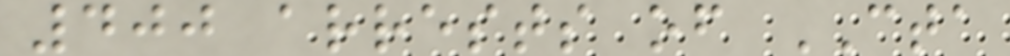400 arrests of CTA
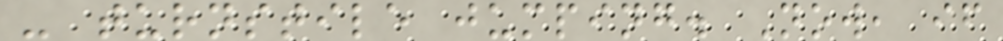- turnstile jumping. Now, if
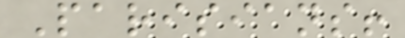Parisians!
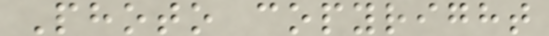Photo copyright
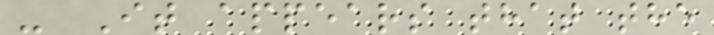- It appears that the
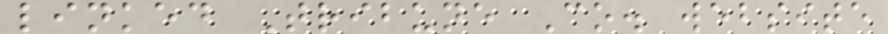linked Tribune Co. website
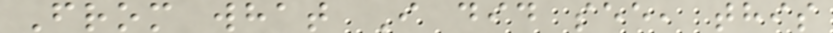From what I did see, this
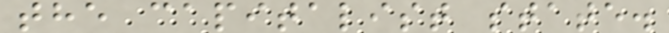the capitalist state.
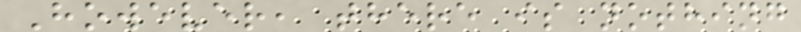However, there is nothing
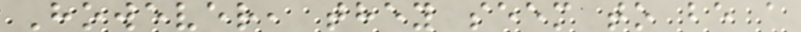However, they seem to be a
